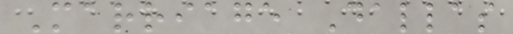Marriage Dallas
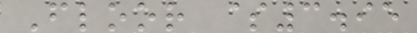Floor $3.95
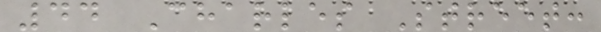44 Charles Street:
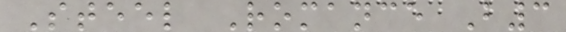Steel Romance B3
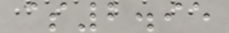$2.95
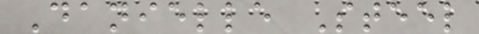Danielle Steel
